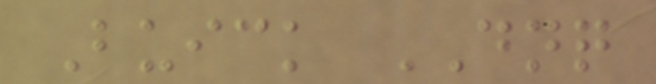Buick DNQ
